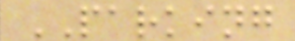PARKING
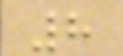8
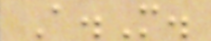A.M.
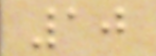10
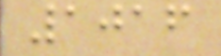1016
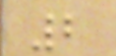2
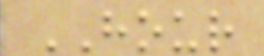HOUR
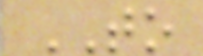TO
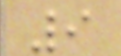9
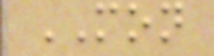MON
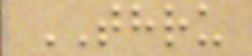THRU
